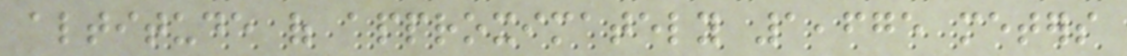altitude of approximately 1,675 meters
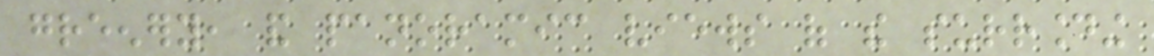greenery, and panoramic views of the surrounding
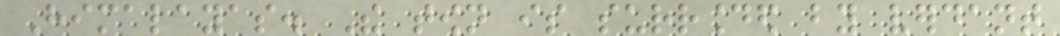Himalayas. The town is surrounded by verdant
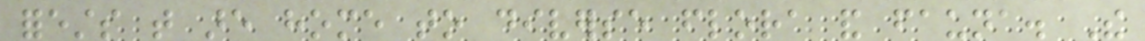forests that are home to diverse flora and fauna. The
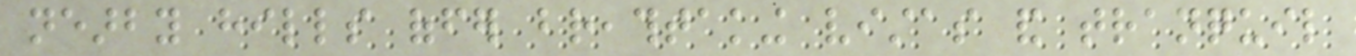nearby hills offer breathtaking vistas and tranquil
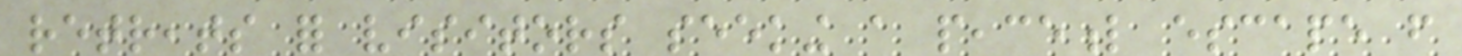retreats for visitors seeking a peaceful escape from
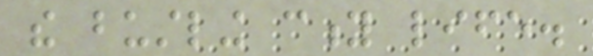the bustling city life.
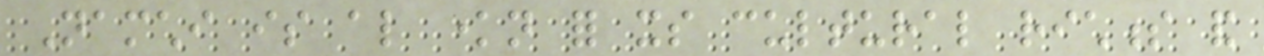Namchi is also known for its cultural richness and
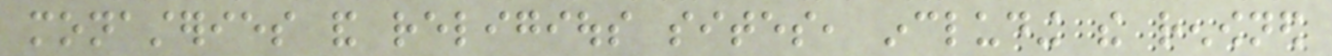monasteries and religious sites, including the renowned
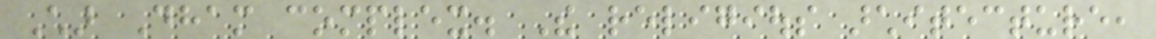Char Dham complex. The religious architecture,
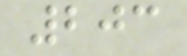203
